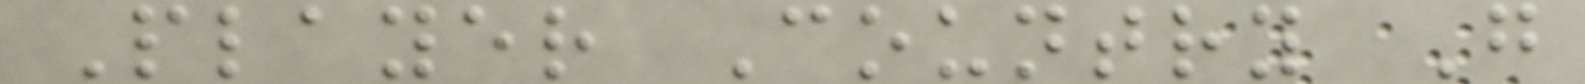Player Country G
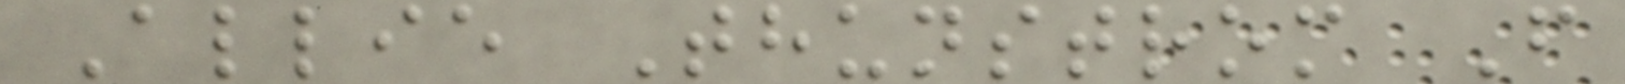Allie Thunstrom F
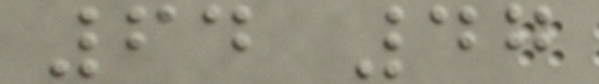64 47
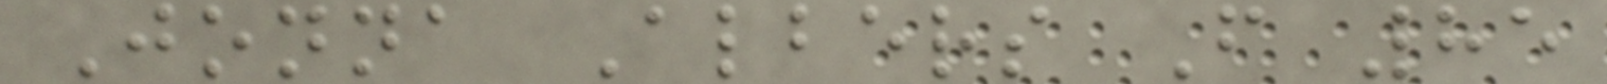Jonna Albers F 85
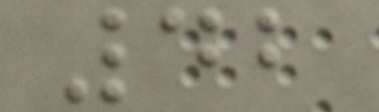42
